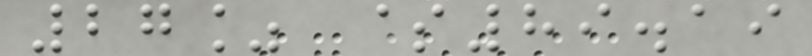27% $89.19
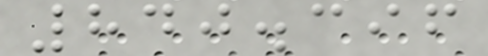840.396
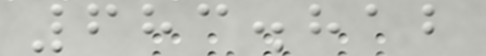683.812
